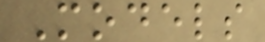Models
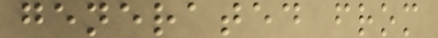generated from
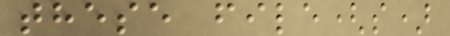these file(s)
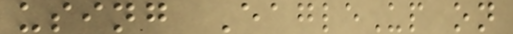using EagleUp on
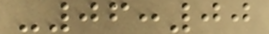-06:00
